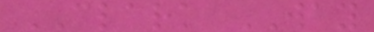CLARK WAY
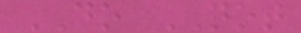DO NOT
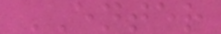ENTER
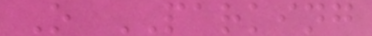O PARKING
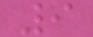9
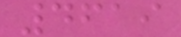4619
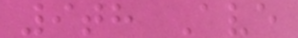9th Ave
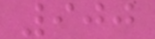900
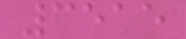3515
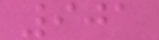901
